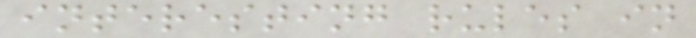interesting rules in
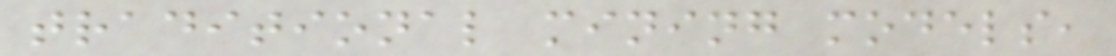traditional mining models,
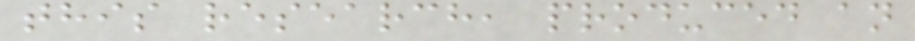this research, produced an
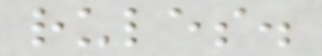rules.
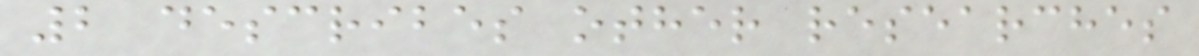2 describes other researches
